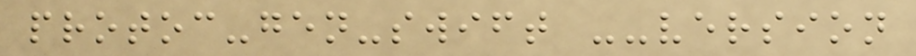protoc-gen-swift --version
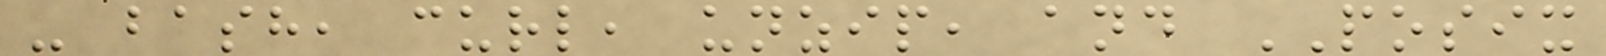- bash, curl, unzip, and POSIX
